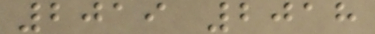2019 2018
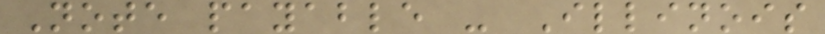Note payable - Illinois
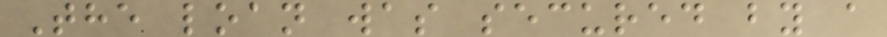The loan was secured by a
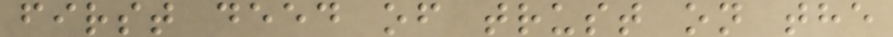first deed of trust on the
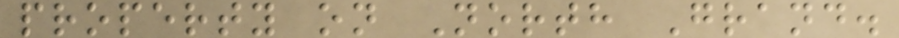property on North Grand.
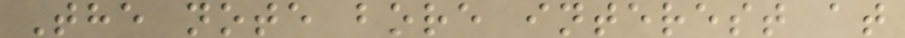The note bore interest at
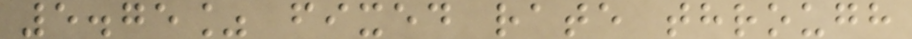5.75% fixed rate through
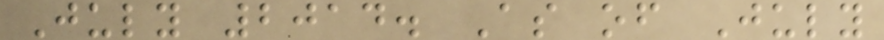July 2014. As of July
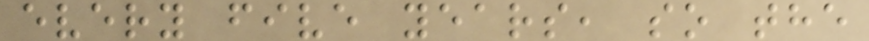every five years, so the
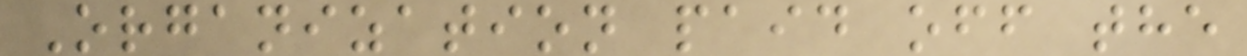Organization paid off the
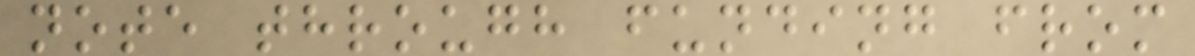note through funding from
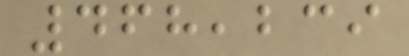468,239
